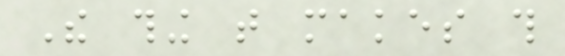The thing that makes this
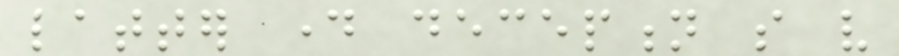latter day deception so very
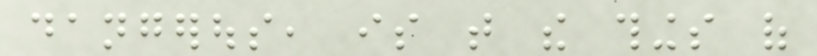dangerous, is that the things of
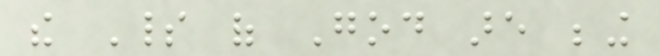the Spirit of God are being
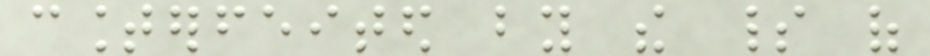counterfeited by the spirit of
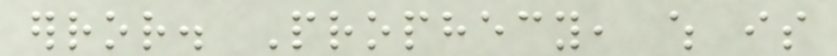error. Prophecy, which is
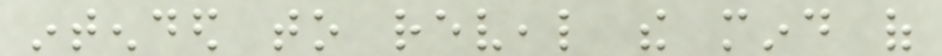intended to reveal the mind of
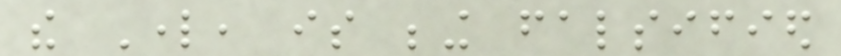the Lord, is being falsified
